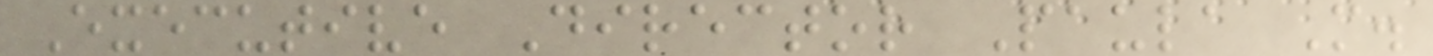Executive Director Paula M.
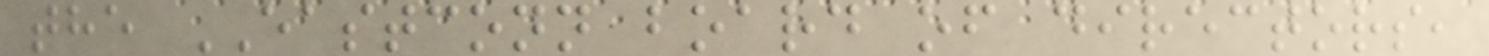the EASTCONN board of directors,
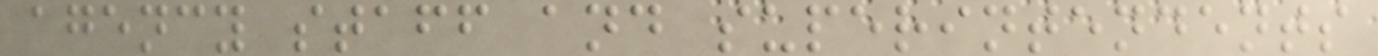agency staff and superintendents
